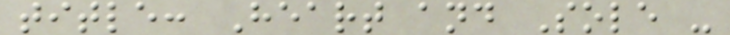title: Heart and Sole -
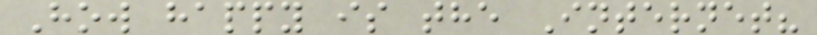How happy is the Internet?
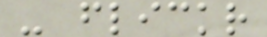- flickr
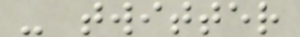- twitter
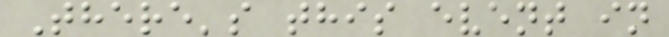There's this event in
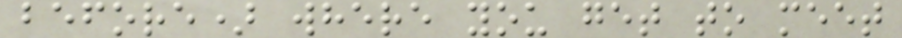before) where you get to meet
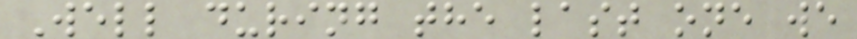Well during the last one we
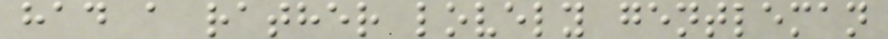had a rather lovely gentleman
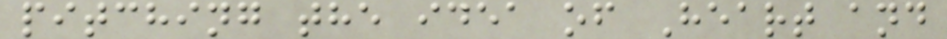pitching the idea of Heart and
